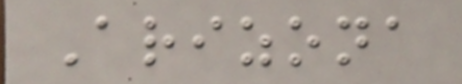Arizona
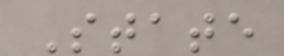State
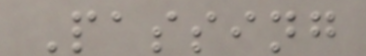Passing
